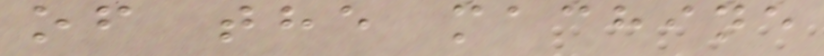of the machine
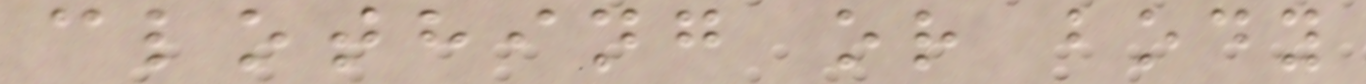clothing or body
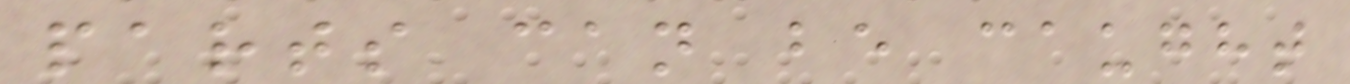parts can be caught
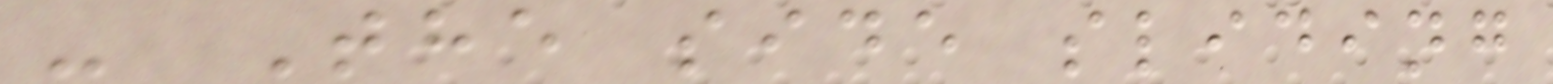- The side sliding
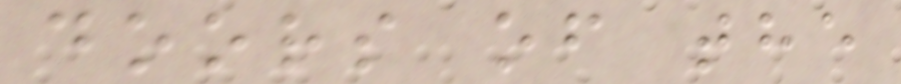doors of the
